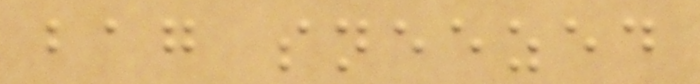bag sneezed
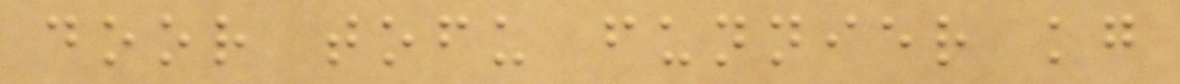door tofu funnier kg
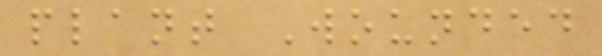plant Wounded
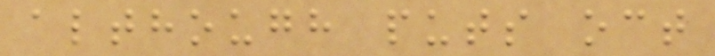although puts oct
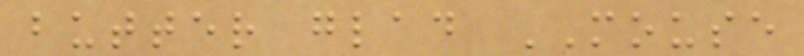butter glad MOUSE
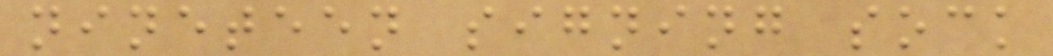nineteen signing sock
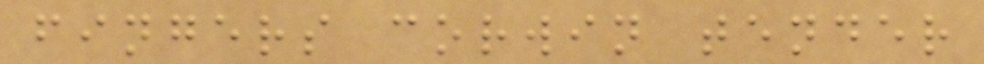fingers corwin tender
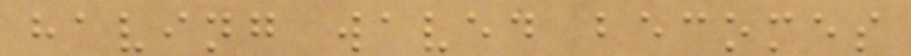having waved becomes
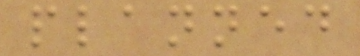planned
